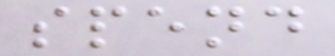spend
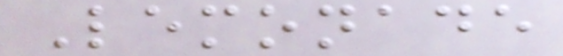Lemonade
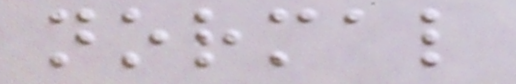normal
